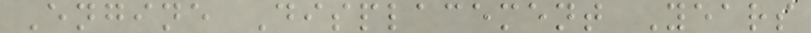Engine Displacement Years
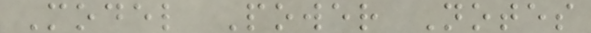Model Power Notes
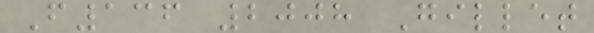F136 2008 Gillet
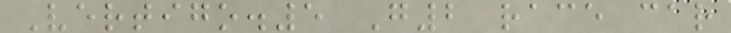Vertigo.5 G2 race car
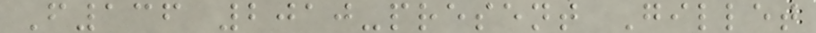F136 2010-present Gillet
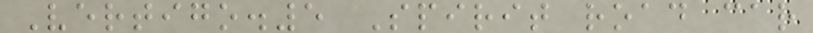Vertigo.5 Spirit road car
